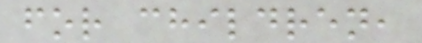for children,
